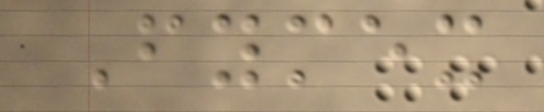Fymex
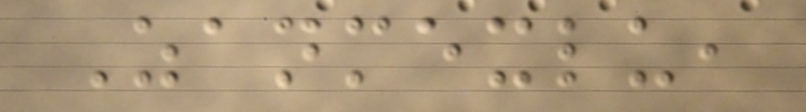Zanmexlu,
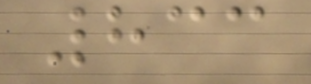833
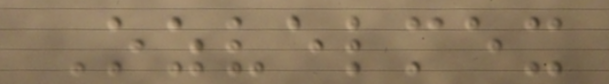Ozvelmex
